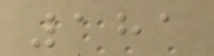181
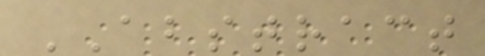ABSTRACT
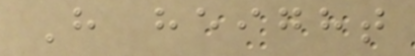H height
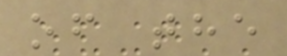of the
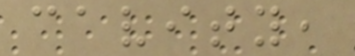cavity,
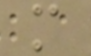m
